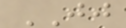JJ
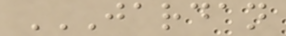JARDAN
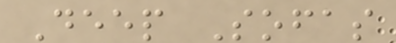Deep Sofas
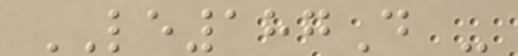LE187D -
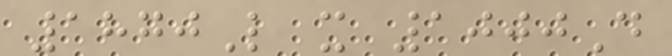1870L x 1000D
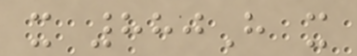x 880H x
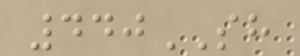440SH
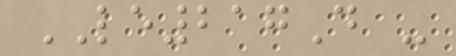LE217D -
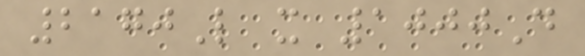2170L x 1000D
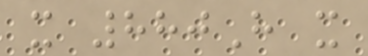x 880H x
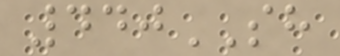440SH
